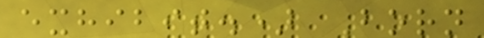exhibit.) Born
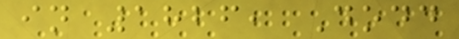in 1826, Dodd
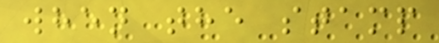when the stamp
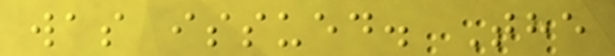was issued. The
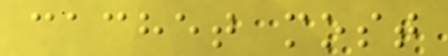cachet most
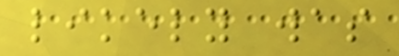likely was
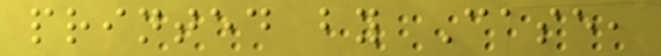printed by Case,
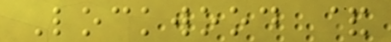Lockwood &
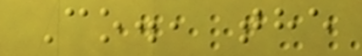Co., the
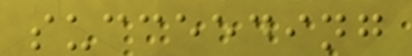succeeding
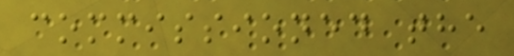commissioned the
